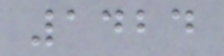1424
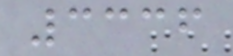3336
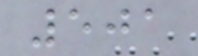501
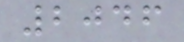2046
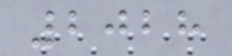2028
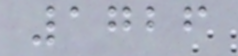1726
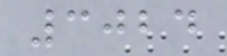3024
